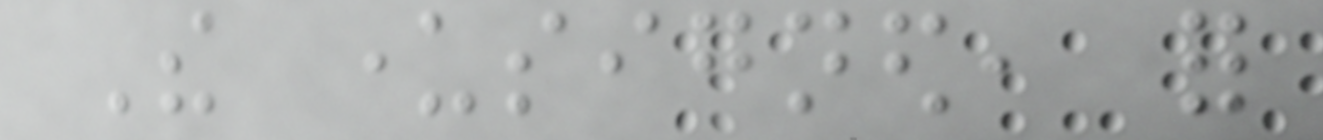The undersigned, for
